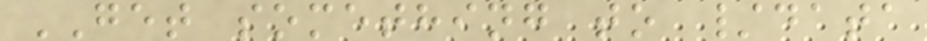GET something to /data
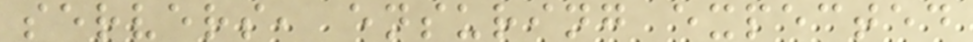servers, ensuring expected
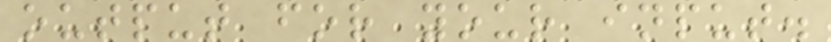output for your input.
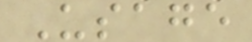Usage
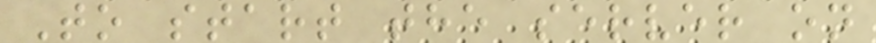To start the server on
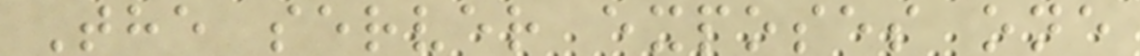The server exposes one
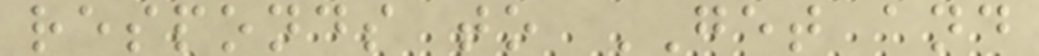responds to GET and
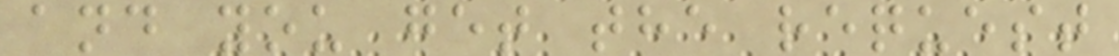and you get the request
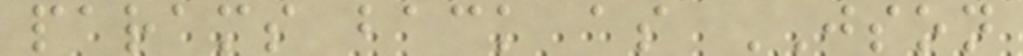params back as JSON
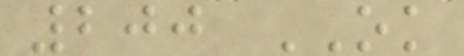200 OK
